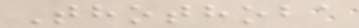Thothoba
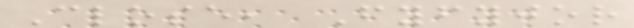Close, Fyfyjor
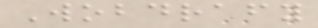Wobdrafy
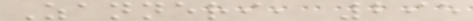Zanneri, 295
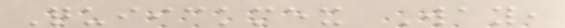Quiickmex Way,
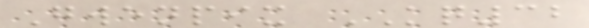Gwenpix KQ32
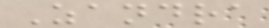Zandra
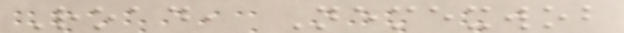Road, Nemexwob
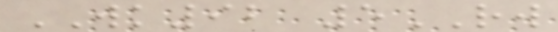WK92 5RW
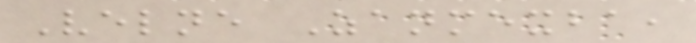Velne Zanmexba,
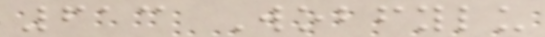613 Wobfylu
